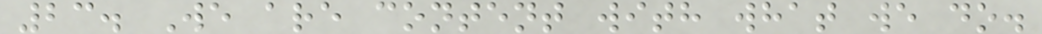23. We are content with what we do.
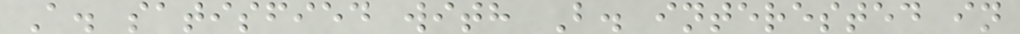A. satisfied with B. interested in
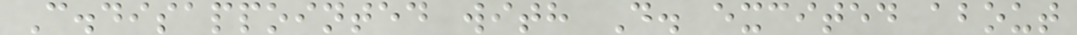C.disappointed with D. excited about
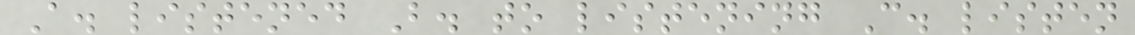A. listened B. to listening C. listen
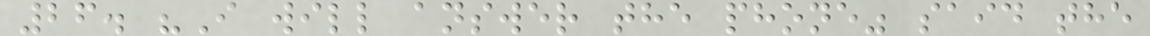26. "I will answer the phone" said the
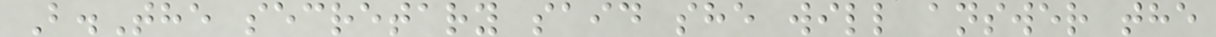B.The secretary said she will answer the
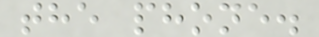the phone.
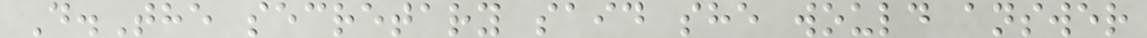D.The secretary said she would answer
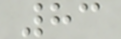83
